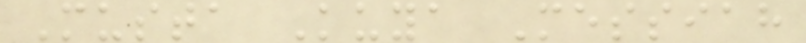Musta Kuya Messiah
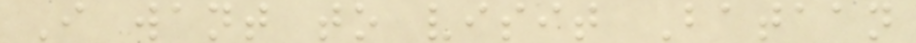I want to visit Bataan
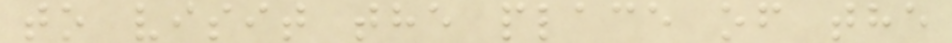to visit the place of the
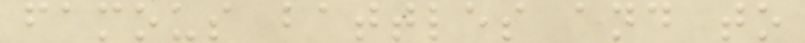famous battles and to
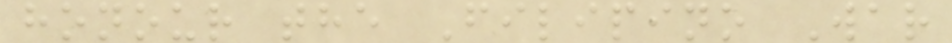honour the Filipino War
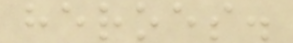heroes.
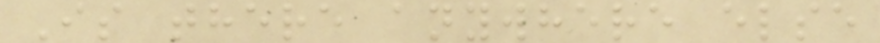Is there anywhere else
